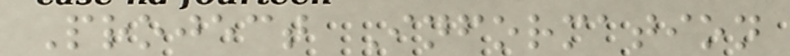Project Information
